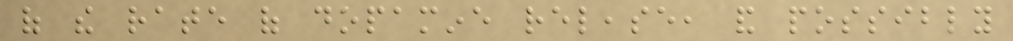of the rate of dopamine release, and possibly
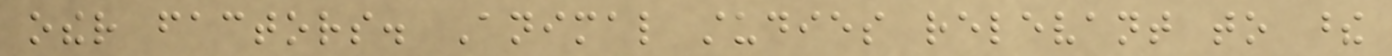other factors. Animal studies relevant to these
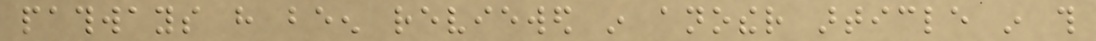pathways have been reviewed in another article in this
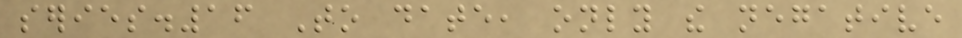series.16 To date, only the negative
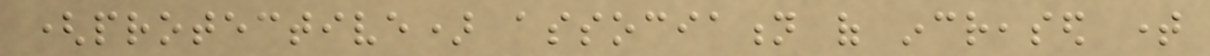(protective) association of increased time
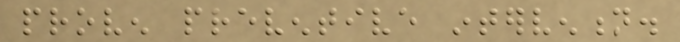proven preventive intervention.
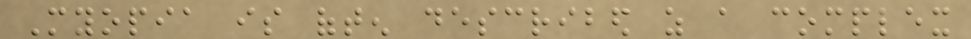Myopia is often described as a complex
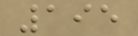195
